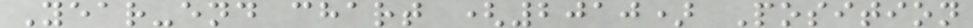Year-end chart (2010) Position
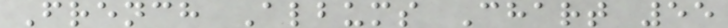French Albums Chart 55
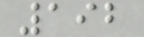192
